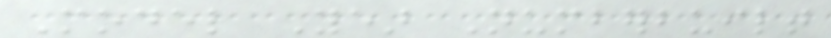Model Year Numberbuilt
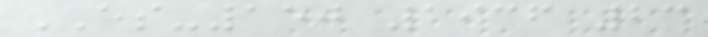ES-150 1936 23
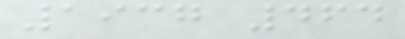1937 464
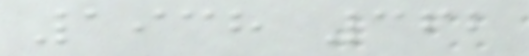1938 362
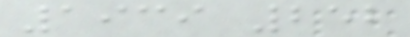1939 252
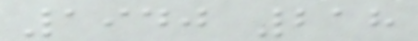1940 218
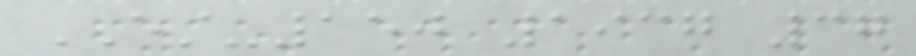EST-150 1937 37
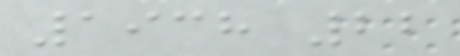1938 22
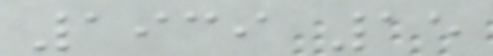1939 15
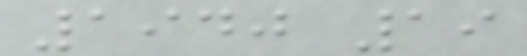1940 19
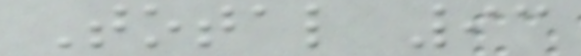Total 93
